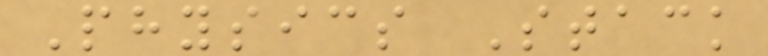Physics Stack
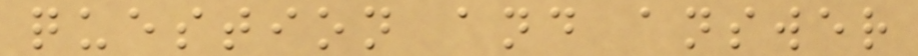question and answer
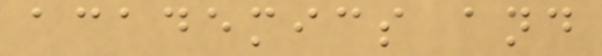academics and
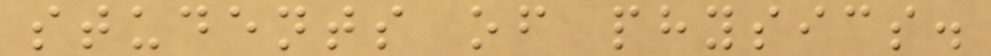students of physics.
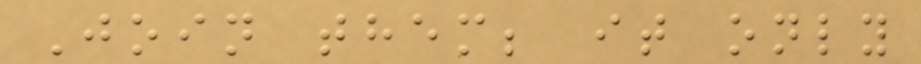Join them; it only
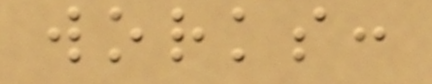works:
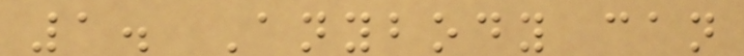1. Anybody can
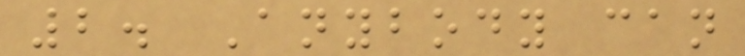2. Anybody can
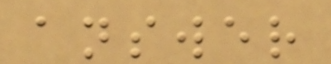answer
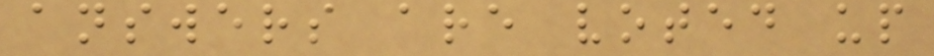answers are voted up
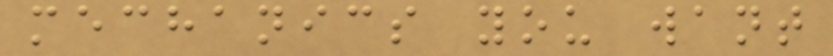mechanics you want
